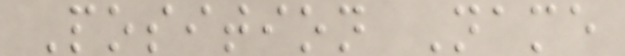Position Name
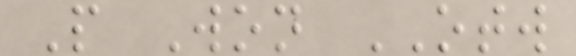P Won OTW
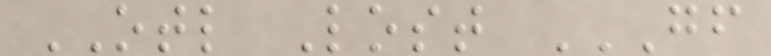OTL Lost GF
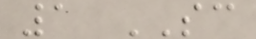1 SC
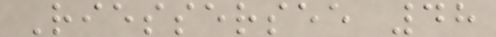Riessersee 48
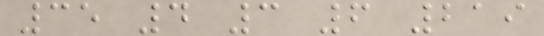35 4 3 6 219
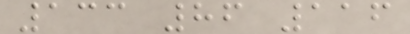133 86 116
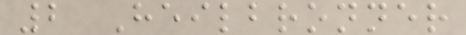2 Heilbronner
